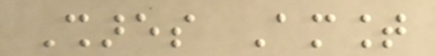Shares Amount
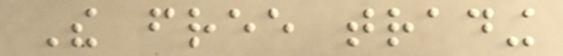The free trading
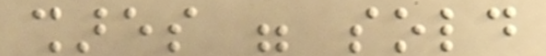shares were sold
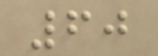60
